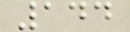144
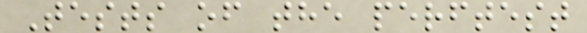Tests of the perftest
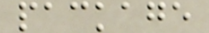package
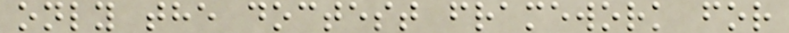only the doctest framework for
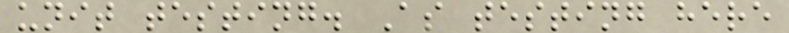unit testing. As testing here
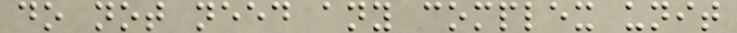do not need any complex unit
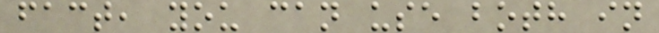fact, you can use both in
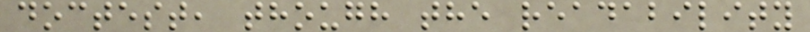doctest, though the readability
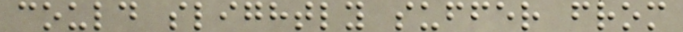could slightly suffer from
